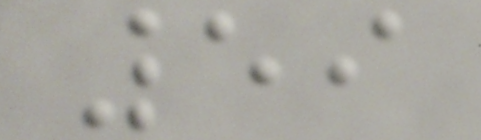59
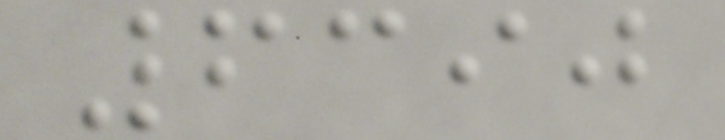6390
